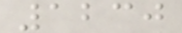1230
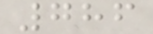786
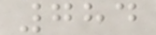784
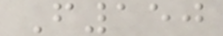F150
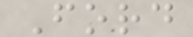Ford
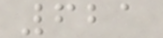621
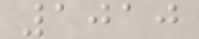1010
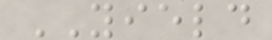YIELD
